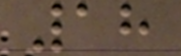18
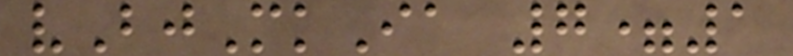vBjMkIa 7=1
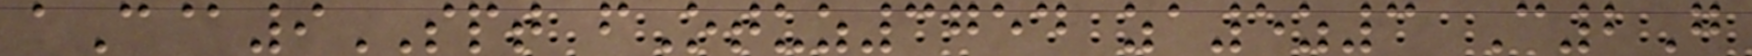aC@9SPT fOtuz3754 za5z3 C2G
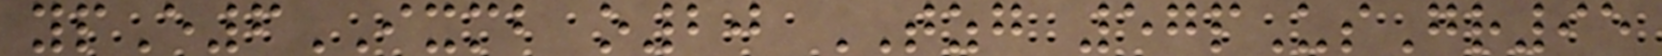ypE6IXMB o20 TZG 57pUsGr95
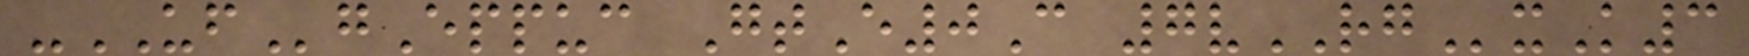-UFgEppuc GtE0C 7vRGxK3
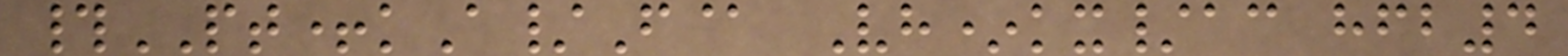#PT+kA/F@ Vh*kx/ac hfb4
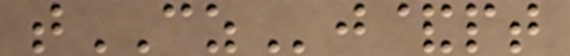tCZj&pt
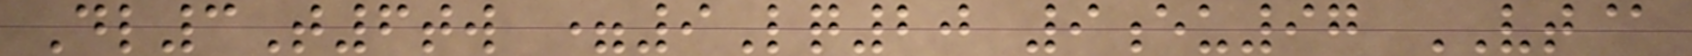Dl3T6tw =9Lq20 9eu97 VT@
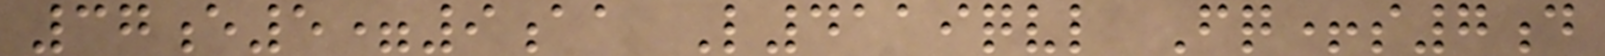37e5=9aa L4119qvl Fq+s7d
